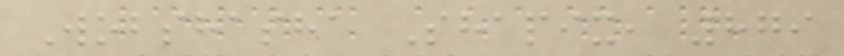Wobshasha Shapix, 879
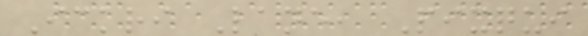Ickri Lane, Pixqui
